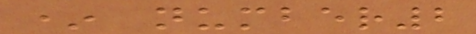* number2
